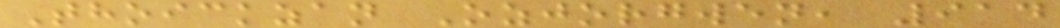Thoickzan Ozjorgwen, 914
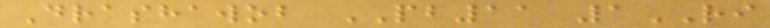Drashawob PB11 1RI
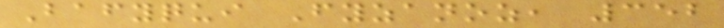Bafyqui Fyzanoz, 352
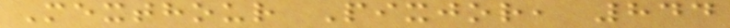Mexthour Pixjor, 844
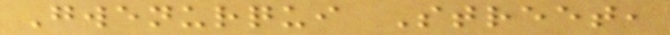Gwenurqui Street,
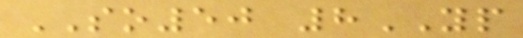SO50 8YP
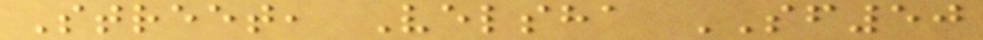Street, Velsha SF50
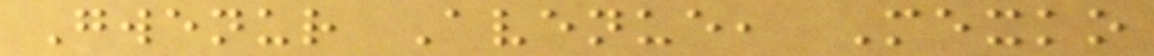Gwenur Avenue, Mexko
